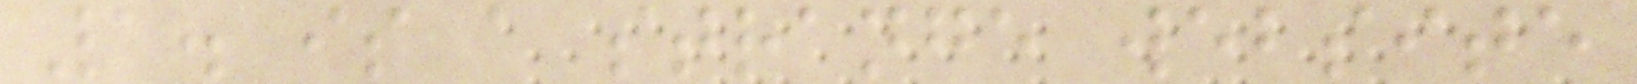1. is a strange website
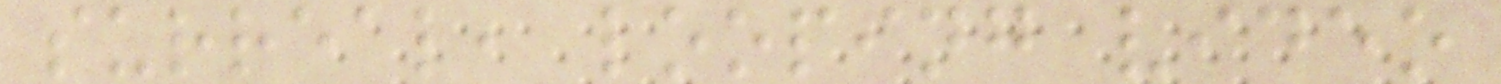surreal, looping video
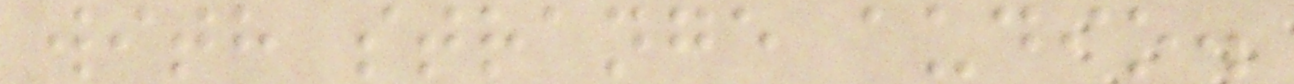with strange audio.
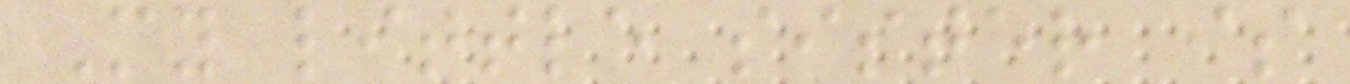My little sister is
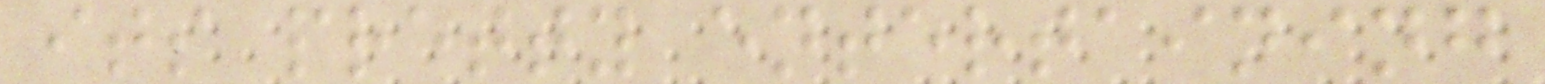its pretty entertaining
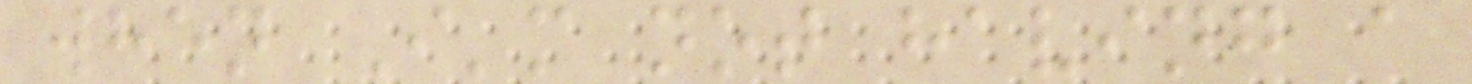when I'm not having a
